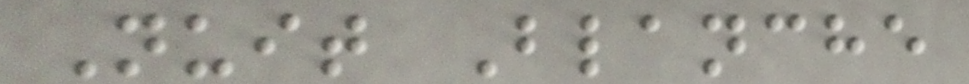Nuit Blanche
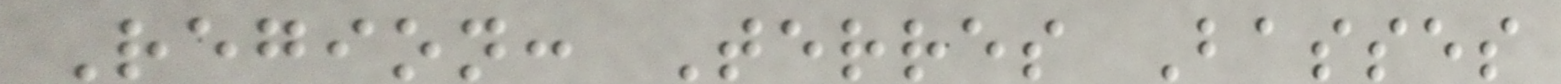Region: Terres Basses
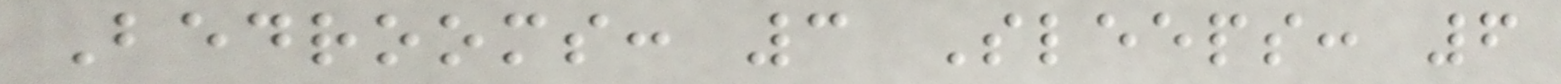Bedrooms: 3 Sleeps: 6
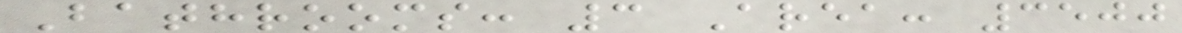Bathrooms: 3 Area: 3500
